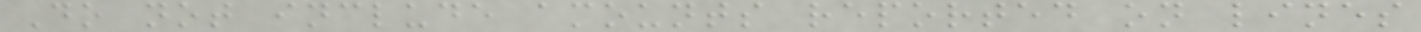Do not include amounts reported on lines
